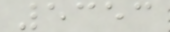5353
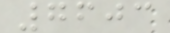7603
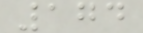174
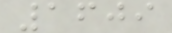1609
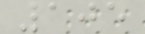105
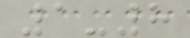1-8
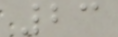23
